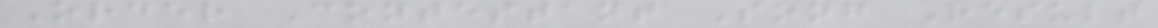Order Contestant Song Result
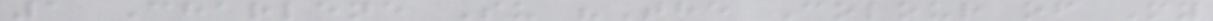1 Charlene Su "The Colour of My
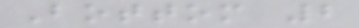Bottom 2
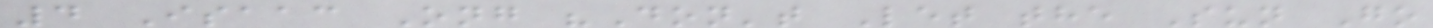4 Isaac Ong "Don't Let the Sun Go
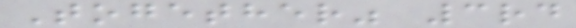Together" 3rd
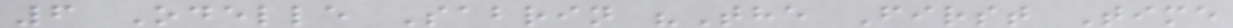6 Odelle Sabrin "The First Time
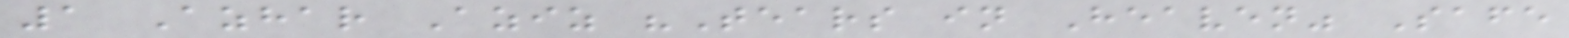1 Azhar Aziz "Tears in Heaven" Safe
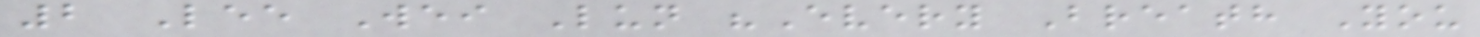2 Lee Wei Lun "Every Breath You
